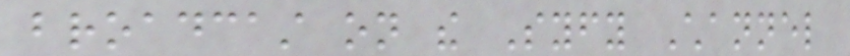broadcast on the Syfy Channel
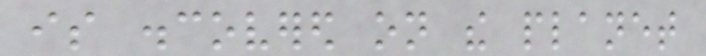is discovered on the planet
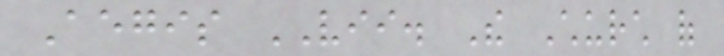Aegis VII. The Church of
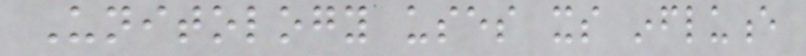Unitology uses its influence
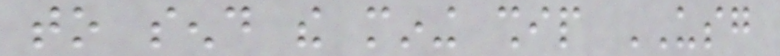to send the mining ship USG
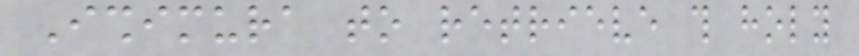Ishimura to retrieve this holy
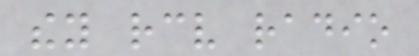they receive radio
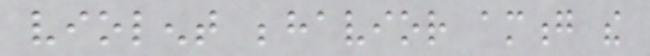violent behavior among the
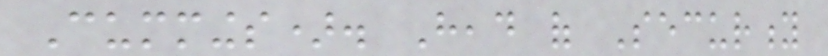Cummings). Head of Security
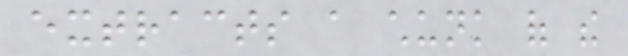extracts a chunk of the
